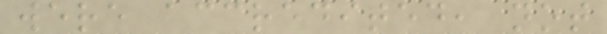were accredited, not
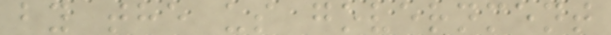by the us government
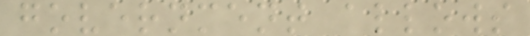government allows
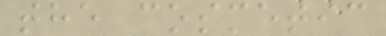the cosmetic
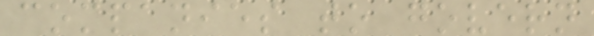companies to govern
